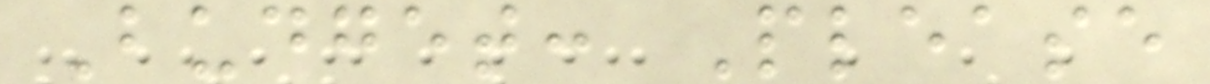Budget: Please
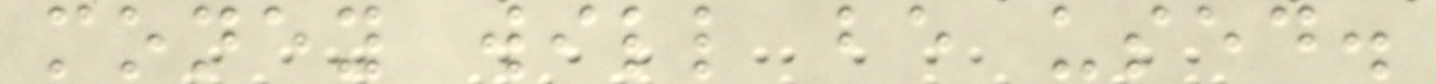money will be used.
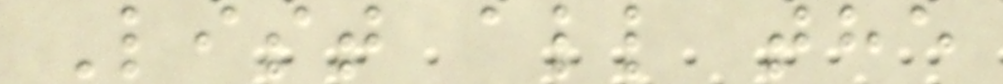List all the
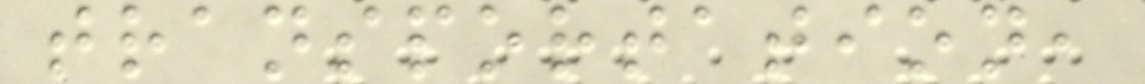transportation,
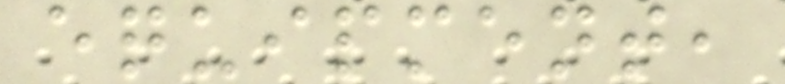equipment,
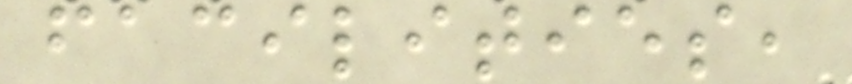facilities,
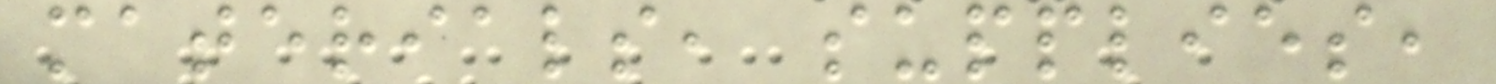materials, supplies,
